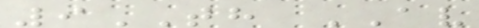9TH AV
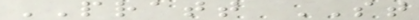PRATT ST
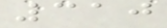310
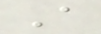A
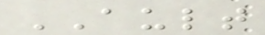AULT
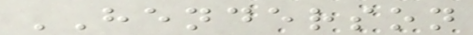HENDERSON
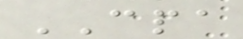CPA
